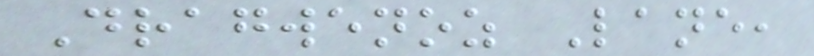Dragwenoz Lane,
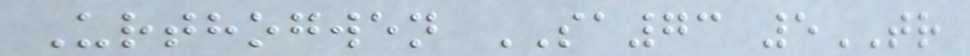Urthogwen SA73 5TR
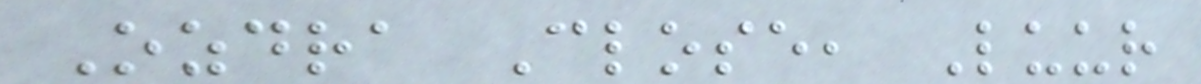Ozdra Close, Luur
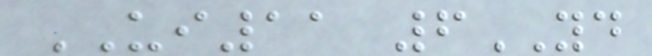UI11 6YD
